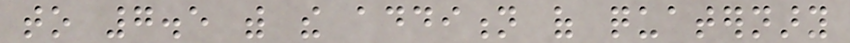to 7.5 with the addition of quaternary
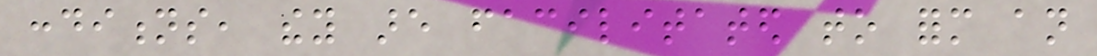conditions, they are facilitated to form an
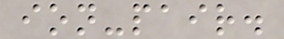ion-pair.
